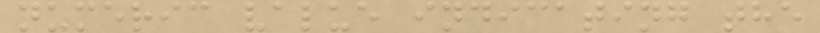numeric value indicating the
